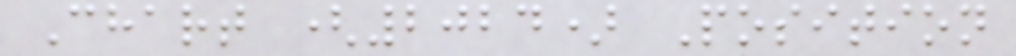Chart (2024) Position
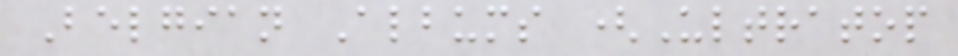Belgian Albums (Ultratop
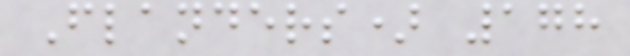Flanders) 178
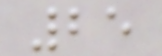25
